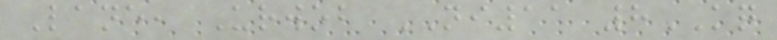Lane, Urwob NI11 8KQ
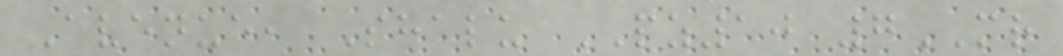Avenue, Shalu PZ10 7MR
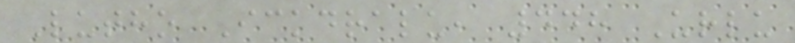Lutho Ickdralu, 448 Urlu
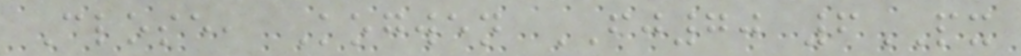Close, Kogwen FJ70 6PX
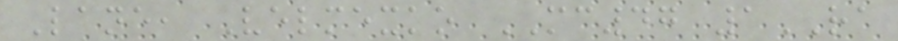Lane, Velmexko MC47 1RA
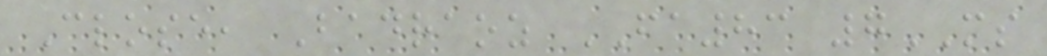Close, Badraoz FA83 7MS
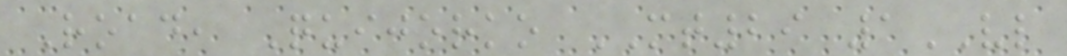Road, Quijorko MT29 1VL
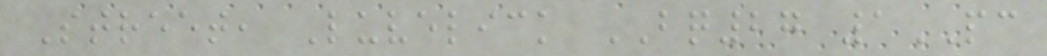Street, Luvelick BQ27 1PC
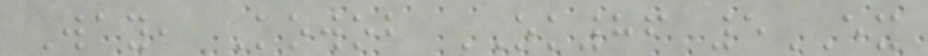Way, Kowob OK86 5EX
